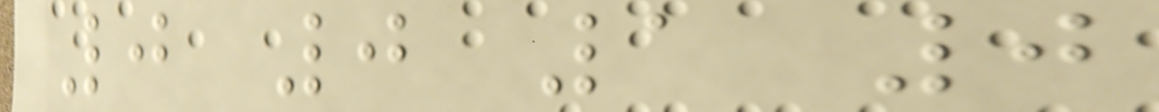0 0 1 0
